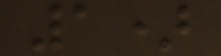1)
